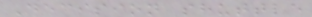Decision shuttle
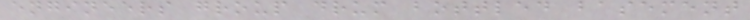engineers group drum bottled basement
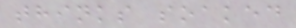thinks soaked
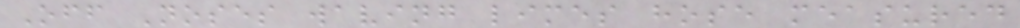Off Noses waving limes hose measured
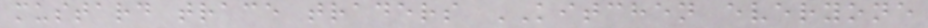mustard trace traders KITCHEN everyone
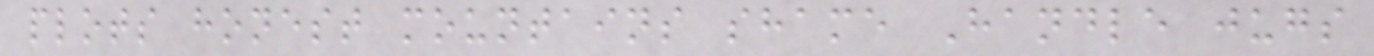plots honest mountains shame Handle jugs
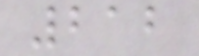212
